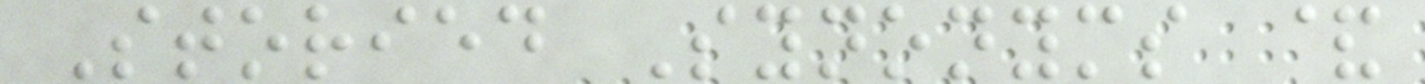Storied Synonyms &
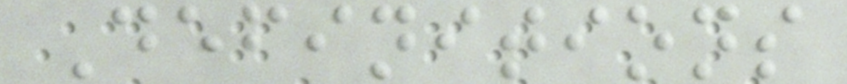Definitions
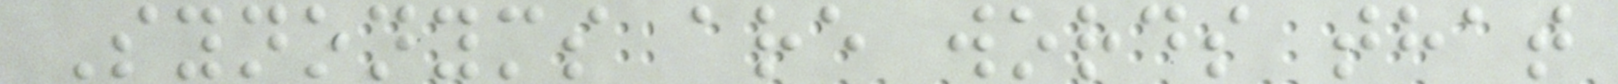Synonyms are words that
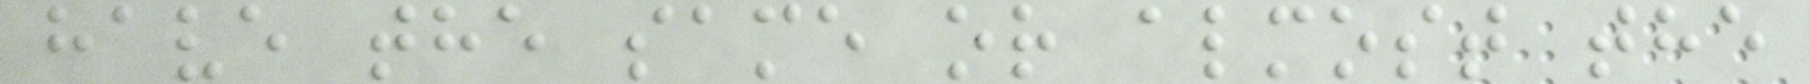have the same or almost the
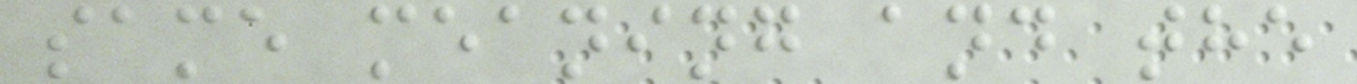same meaning and the
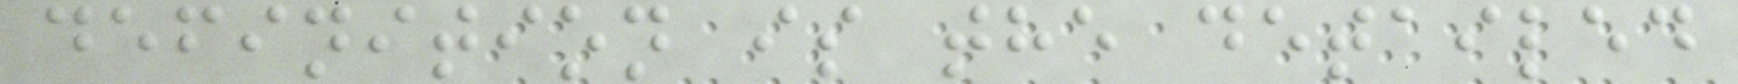definition is the detailed
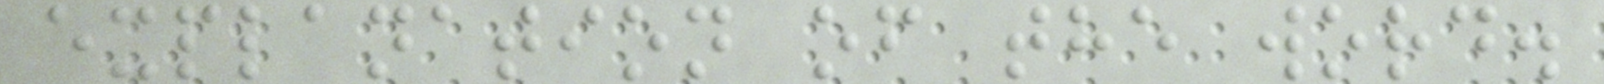explanation of the word.
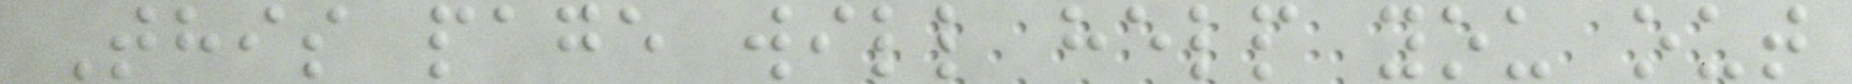This page will help you out
